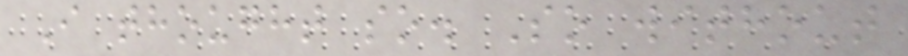I thought so. So without
